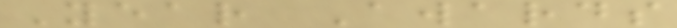Year Awards
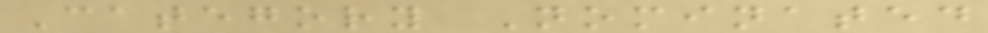Category Nominated
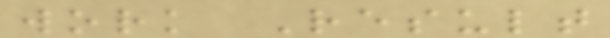work Result
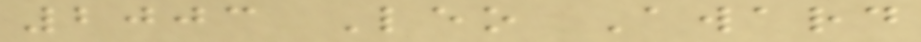2003 Leo Award
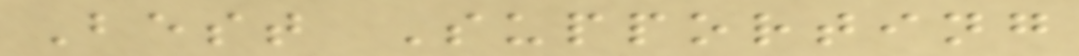Best Supporting
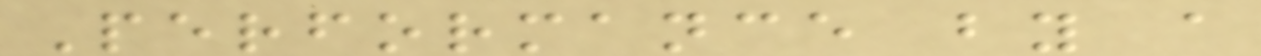Performance by a
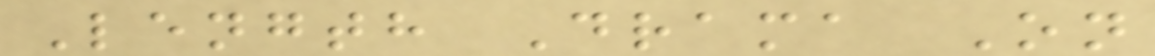Length Drama On
